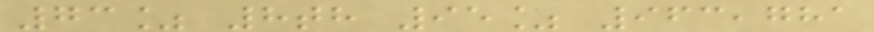73% 8th 95% 963,781
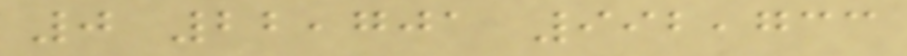0 22,701 992,733
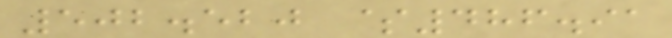502.520 $486.91
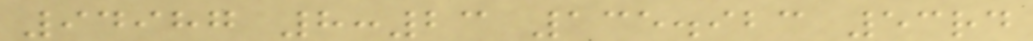94987 8:23 135.923 53rd
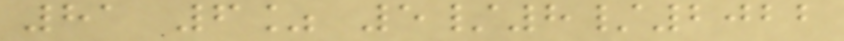81 6% 5/8/2022
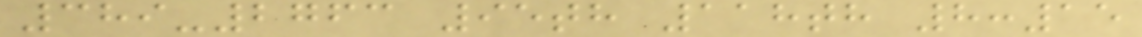389-2763 95th 118th 8:15
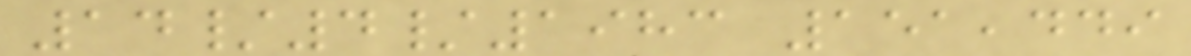14/4/1983 151,449
